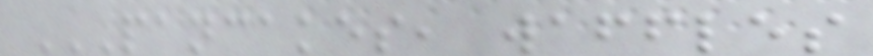PANCAKES, WAFFLES
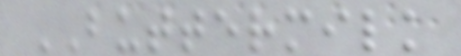BUTTERMILK
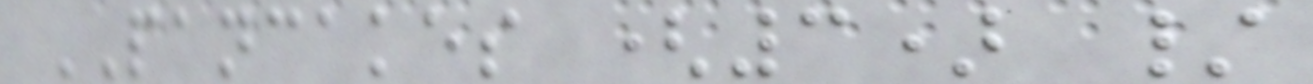PANCAKES (3) /
